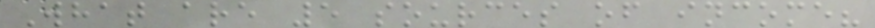What are 5 sources of income?
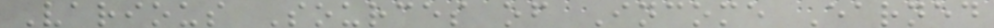Various Sources of Income Earned
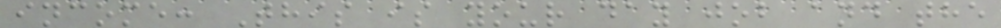income: This is your day job and the
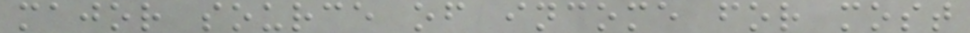major source of income for most
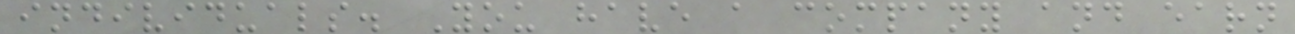individuals. You have a company and earn
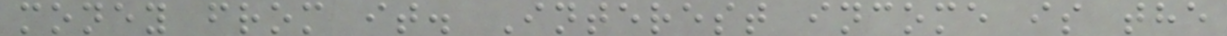money from it. Interest income is the
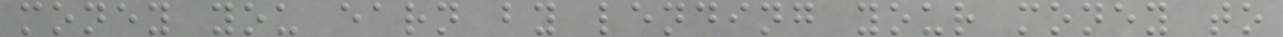money you earn by lending your money to
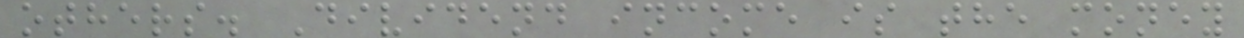others. Dividend income is the money
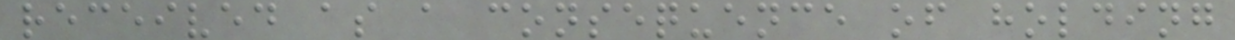received as a consequence of holding
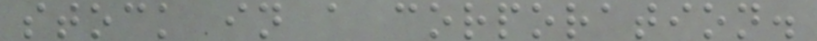stock in a corporation.
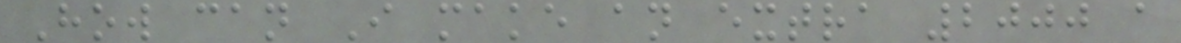How can I make an extra 2000 a
